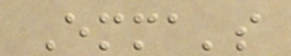Emma's
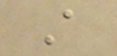A
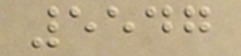5547
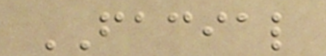FACIAL
